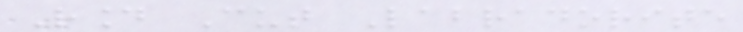Round Cut Labradorite
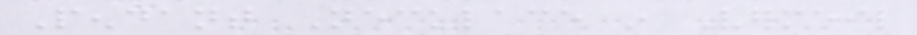Pendant Necklace in Vermeil
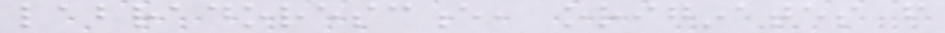labradorescence, originates from
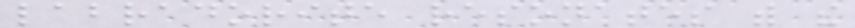labradorite resonates with the
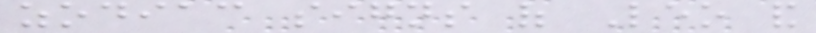zodiac signs of Leo and
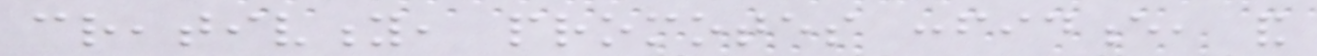creativity, promotes confidence, and
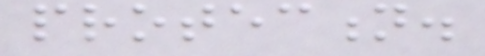protection.
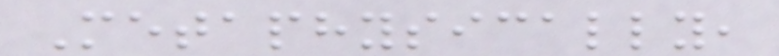Metaphysically,
